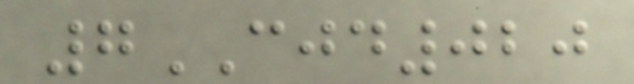7CJD020
